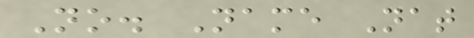No. Name Nat
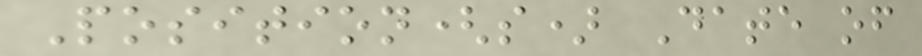Position(s) Date of
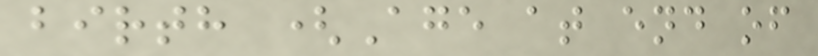birth (Age at end of
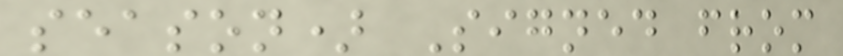season) Signed from
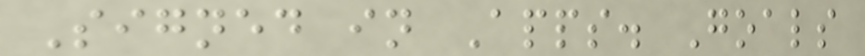Signed in Apps. Goals
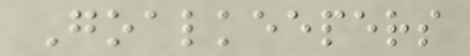Goalkeepers
